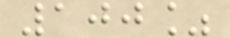100%
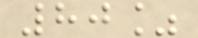80%
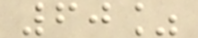60%
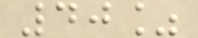40%
